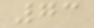73
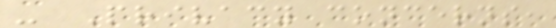- Privacy concerns,
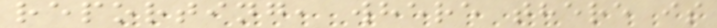reporting, where there is
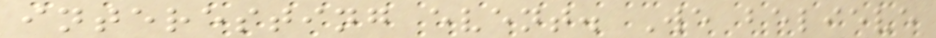interesting event. We believe
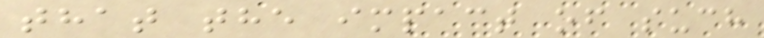that the impact of such
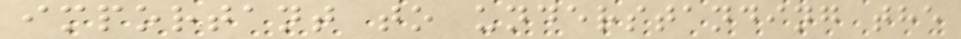important to understanding the
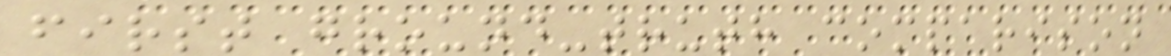first ground-truth comparison
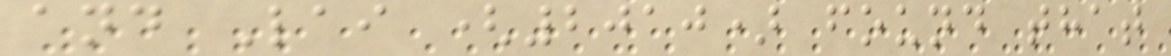and Lai (2010) found that
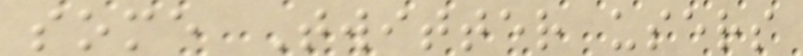some Twitter users
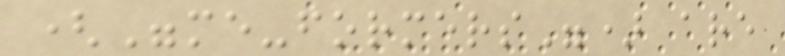("me-formers") are
